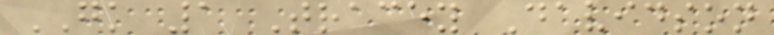GK 1 Tracey Davidson
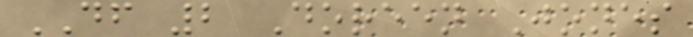DF 2 Doreen Jones
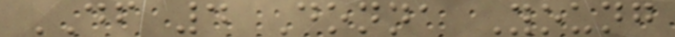DF 4 Donna Young
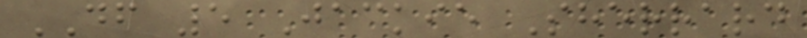DF 5 Jackie Sherrard
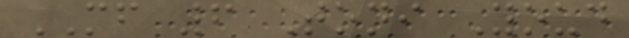MF 6 Toni Youd
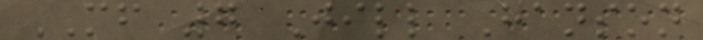MF 7 Jill Hanson
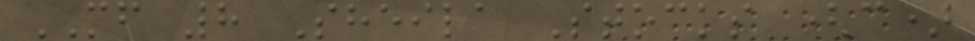MF 8 Sheila Stocks (c)
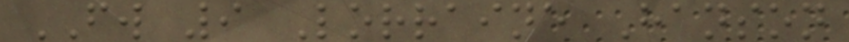FW 9 Lorraine Hanson
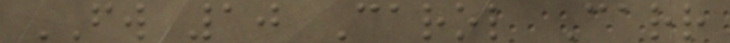FW 10 Carol Carr
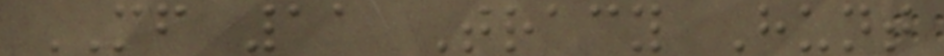MF 11 Tracy Hunt
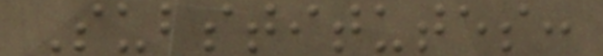Substitutes:
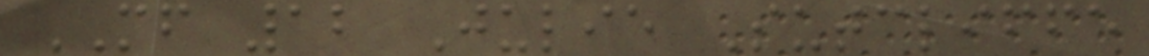MF 12 Julie Sutcliffe
